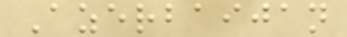Azerbaijan
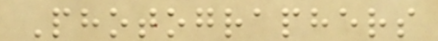Photographers
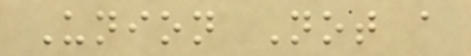Union Not a
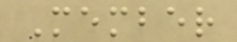Member
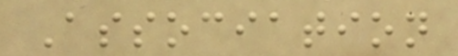Association
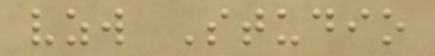vzw Studio
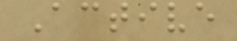Active
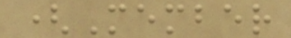(Member
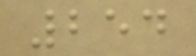254
